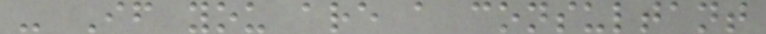- If you are a consultant
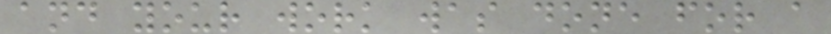and your work was done for a
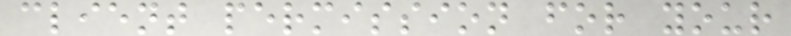client permission for your
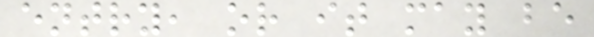entry, or it may be
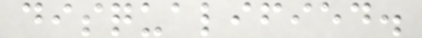disqualified.
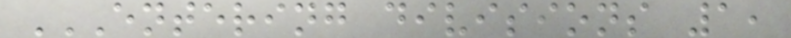ENTERING DIVISIONS 1,
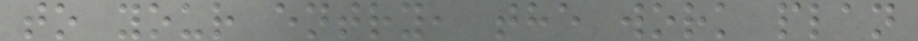to your entry, the work plan
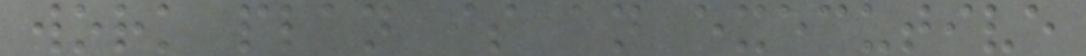work plan is an executive
